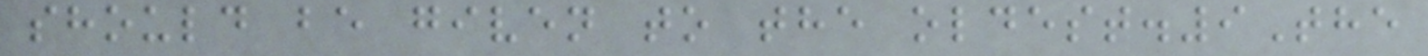should be given to the oldest.9The
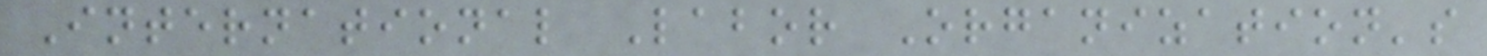International Labor Organization's
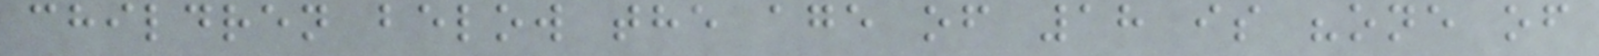children below the age of 18 is "one of
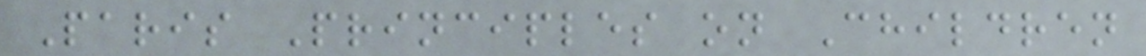Paris Principles on Children
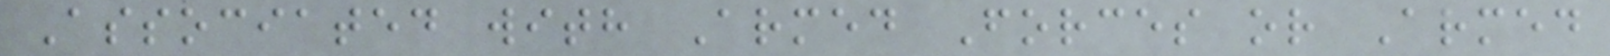Associated with Armed Forces or Armed
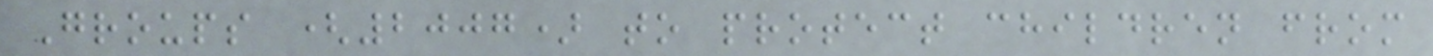Groups (2007) to protect children from
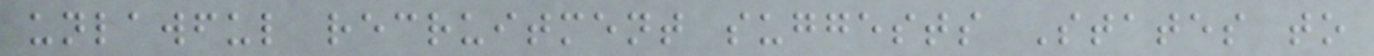unlawful recruitment suggests States to
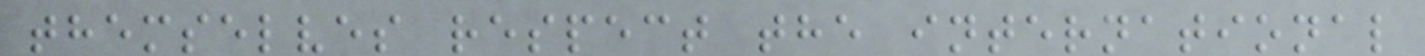themselves respect the international
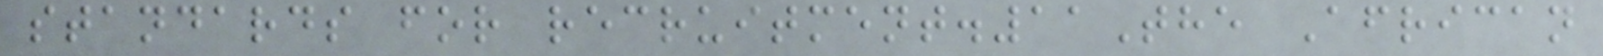standards for recruitment.11The African
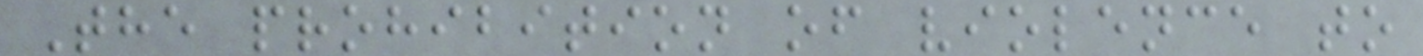The prohibition of violence to
